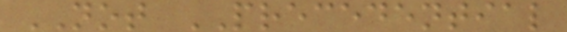NOT PRECEDENTIAL
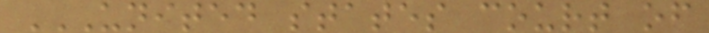UNITED STATES COURT OF
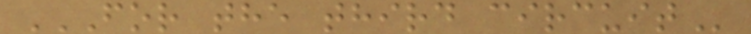FOR THE THIRD CIRCUIT
